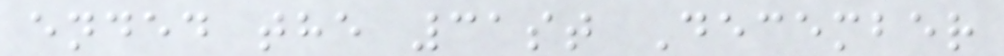ended the 31st December
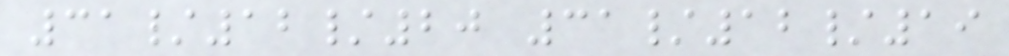31/12/20 31/12/19
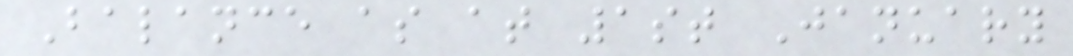Balance as at 1st January
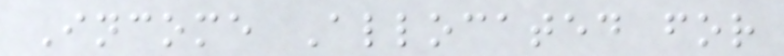Income Allocated for
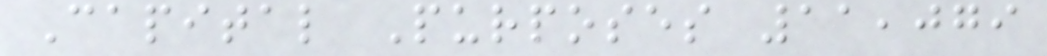Capital Purposes 11,079
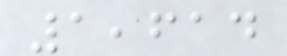1,614
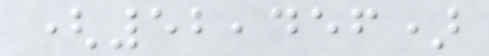(52,456)
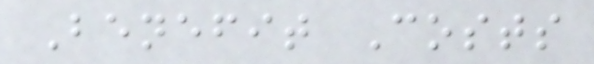Benefit Costs
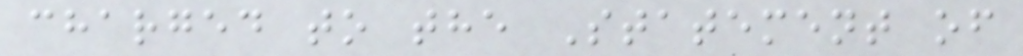charged to the Statement of
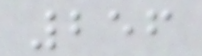256
